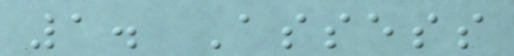1. Assess
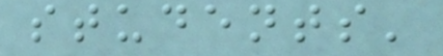students'
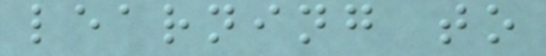learning to
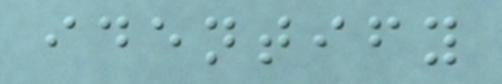identify
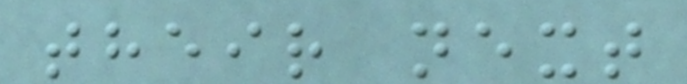their next
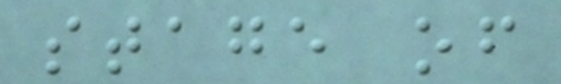stage of
